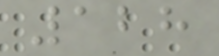128
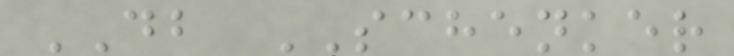DB SCHENKER
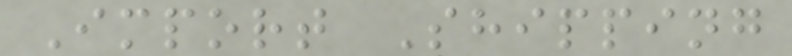Import Shipping
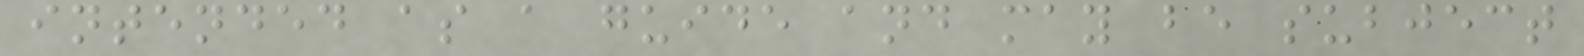intended as a guide and may be subject
